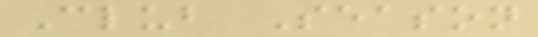Club Season
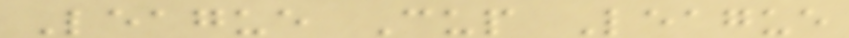League Cup League
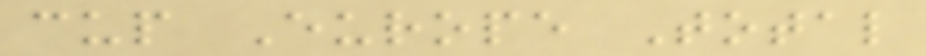cup Europe Total
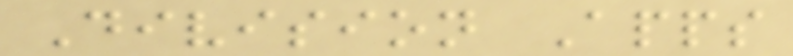Division Apps
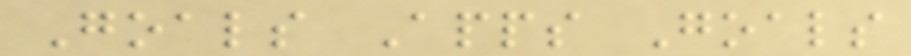Goals Apps Goals
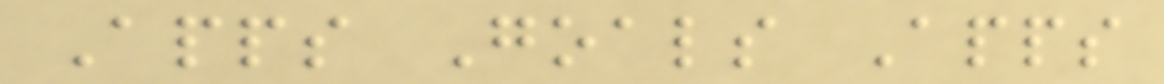Apps Goals Apps
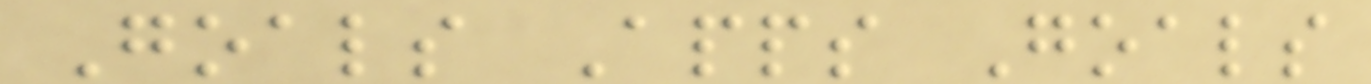Goals Apps Goals
